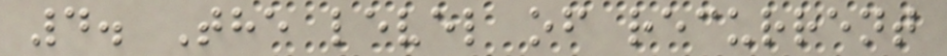4. The level of recurrent
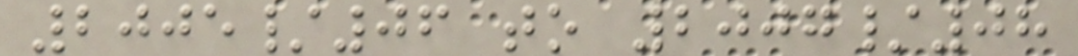2005/06 to 2007/08
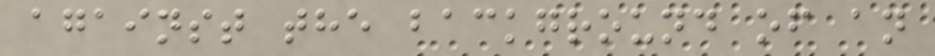against the background of an
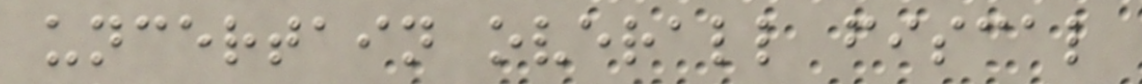uncertain overall fiscal
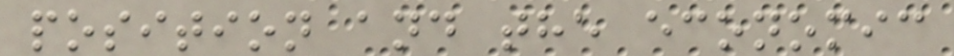position and the economic
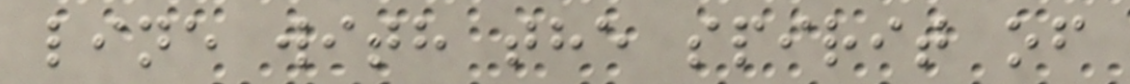line with the spirit of
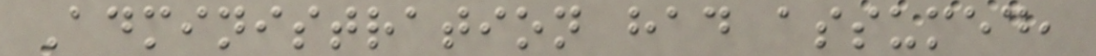Administration had assumed,
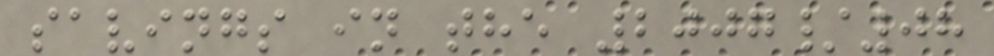savings in the 2007/08
